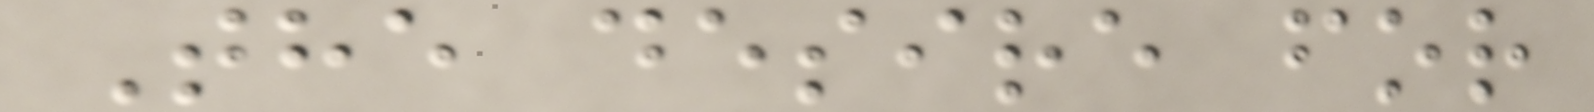The desire for
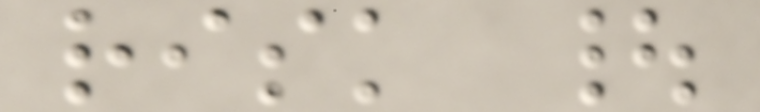risk |
